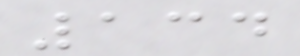134
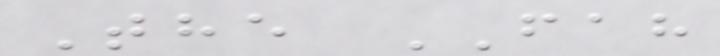The FAH
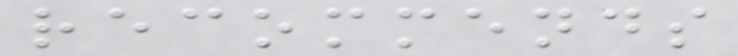recommends
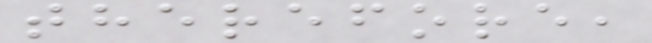therefore,
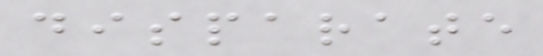disparate
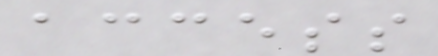access
